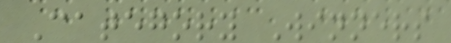Category Winners
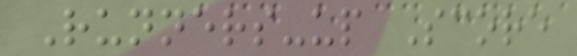Runners-up Score
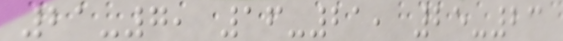21-7, 16-21, 25-23
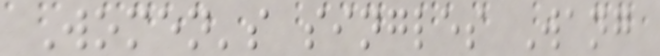Women's singles Wang
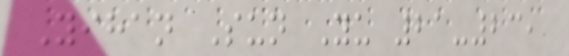Yihan Sun Yu 21-23,
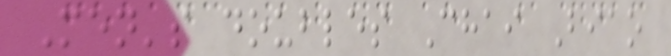Men's doubles Chai Biao
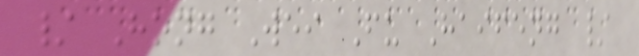/ Hong Wei Fu Haifeng /
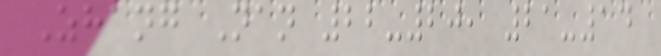Zhang Nan 22-20, 21-14
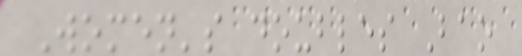Women's doubles Bao
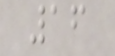16
